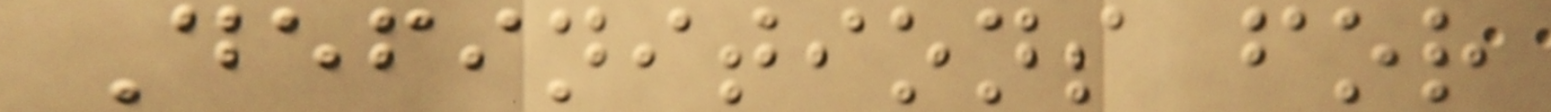Definitions for
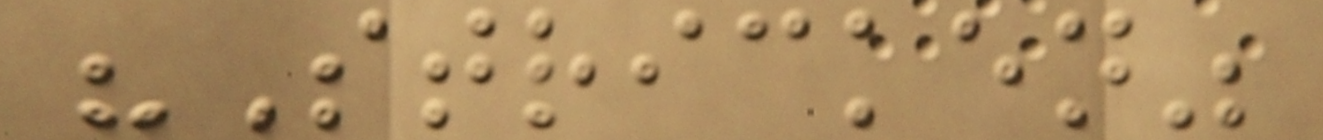"Stricken"
